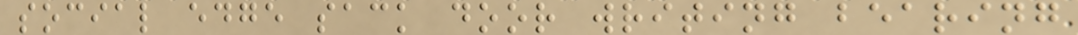social edge sack door writing bearing
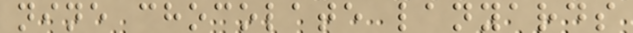nine chocolate lanyards
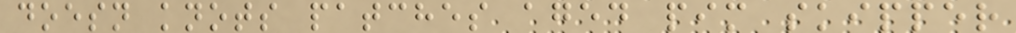doesn knots patches aged pim skipper
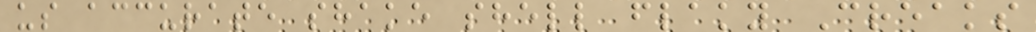us accurate shake shell flaky Creaks
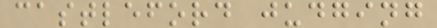castleford judging
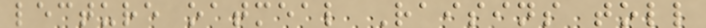lecture oatmeal Raisins toll
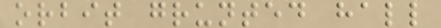orbit grunted hall
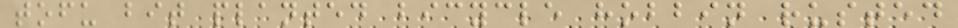tofu bit planted bicycle hobbin rusted
